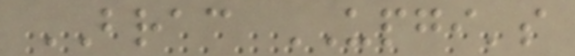BRAC UPGI's
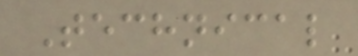Technical
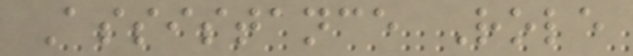Assistance Role
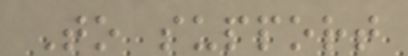To support
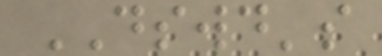DSWD's
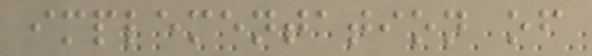implementation of
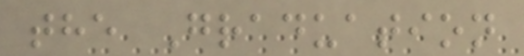the Graduation
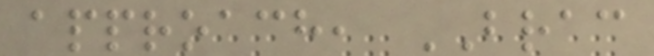approach, BRAC
